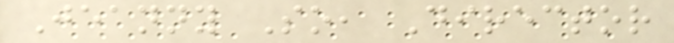Jeanny So, Director
